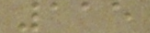115
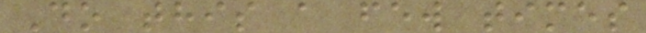Do this a few times
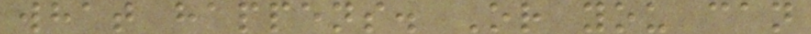what happens. Or you can
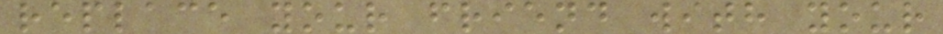replace your friend with your
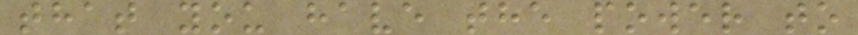that you have the power to
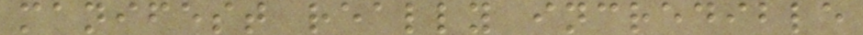manifest really incredible
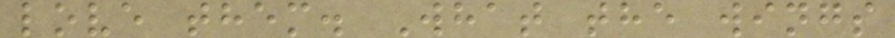love them. What the wings
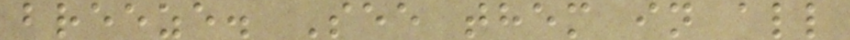breeze. See them in all
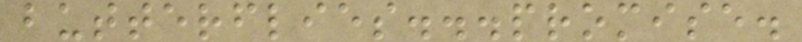butterflies...promise.
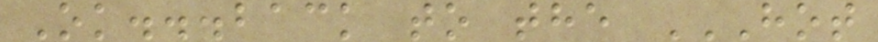Ok...back to the HOT
